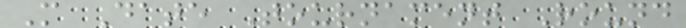M Date Tournament Round
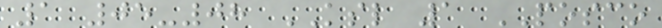1 05-08 KSL 1 POSCO
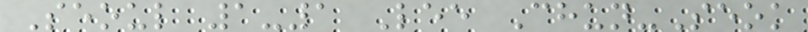Seoul 1-1 Lee Chun-Seok
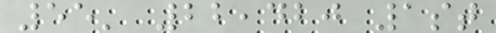55' 22,420 1st
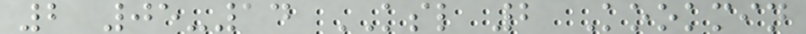2 05-14 KSL 2 Kookmin
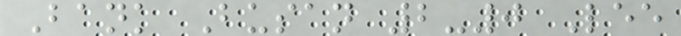Bank Busan 2-0 Lee
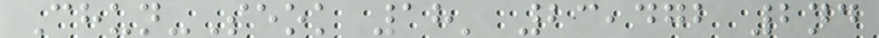Chun-Seok 18' 23,472 2nd
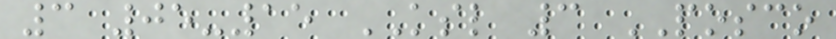3 05-15 KSL 3 POSCO
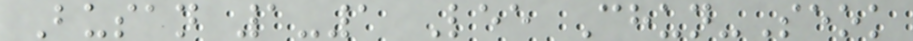Busan 1-1 Lee Chun-Seok
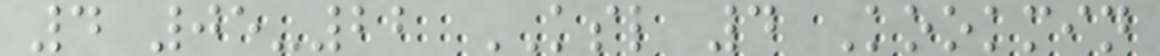4 05-22 KSL 4 Kookmin
